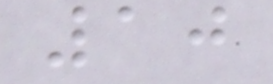10
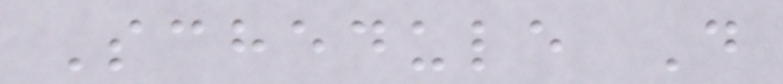Schedule D
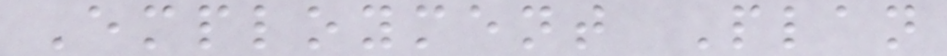Employment Plan
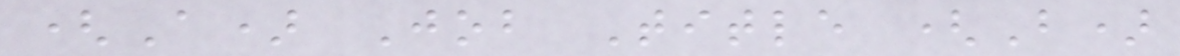(A) Job Title (B)
